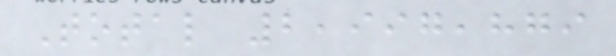Total 2,997,879
